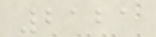2121
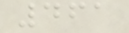461
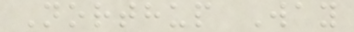Northup Way
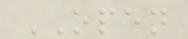OPEN
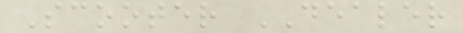Scooter DEALER
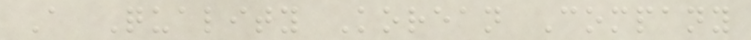A Quality Korean Company
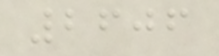2606
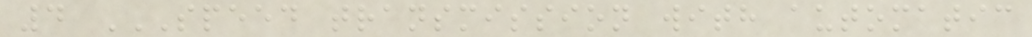4 SPEED TRANSMISSION WITH AUTOMATIC
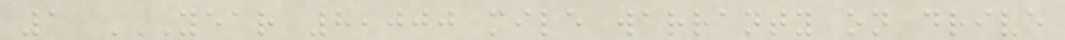1 YEAR 8,000 MILE WARRANTY ON DRIVE
